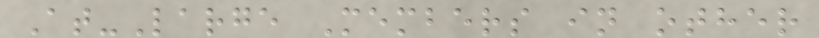At-Large Members in other
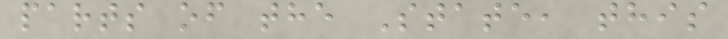parts of the State, this
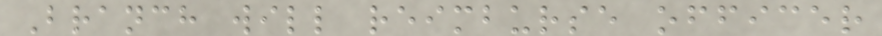Branch will reimburse officer
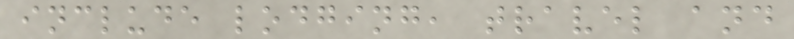include lodging, travel and
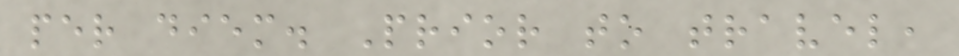per diem. Prior to travel,
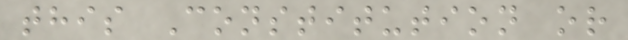this Constitution or
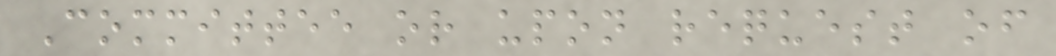Committee or upon request of
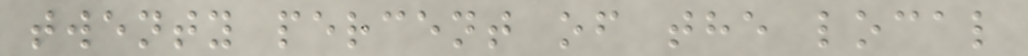twenty percent of the local
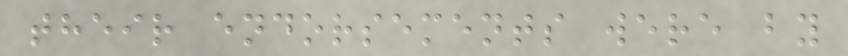their endorsements were by
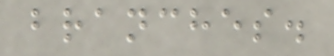branches.
